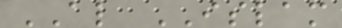AL ISLAM
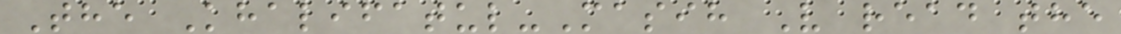The Khalifatul-Masih V read the
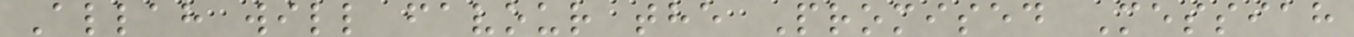Allah will favour the Promised Messiah
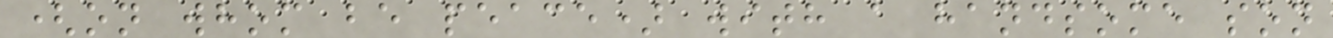(on whom be peace) with a handsome son
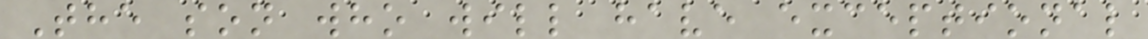The son who will have exceptional
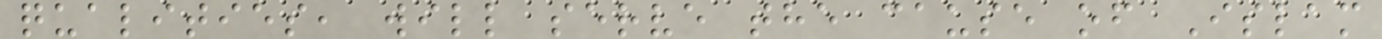qualities, will serve the cause of Islam
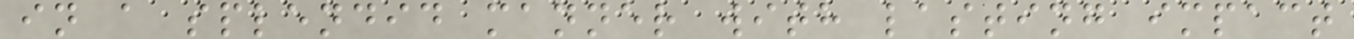in a splendid manner with lasting impact
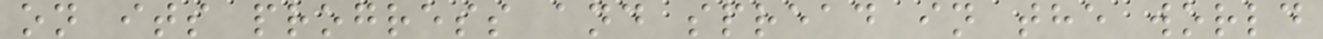on its progress and spread in the world
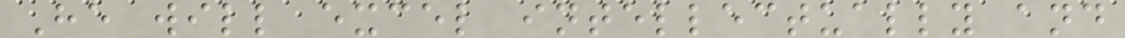He will excel intellectually and
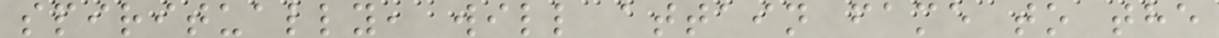spiritually, will attain fame to the
